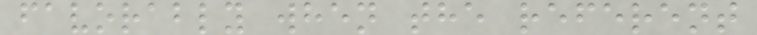favorably when the referent
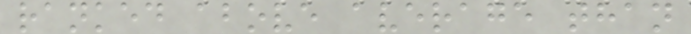ranked above average than
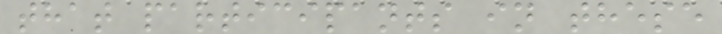that participants in these
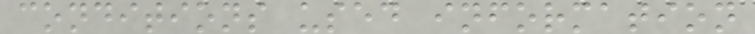conditions used information
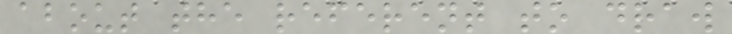about the referent to draw
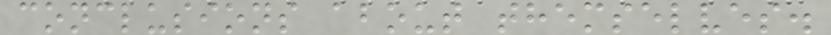conclusions about themselves.
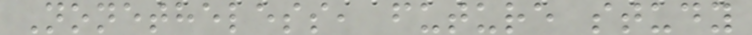Nonetheless, future study
